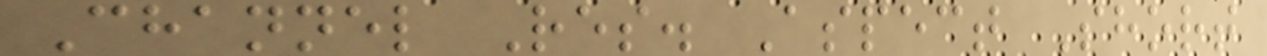Channel Res. Aspect Short
